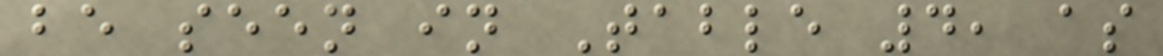be seen in Table 4, as
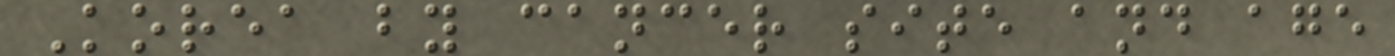Korea by cancer site and age
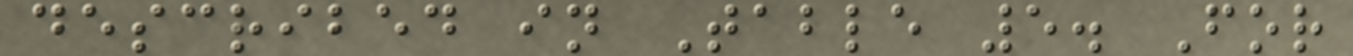described in Table 5. For
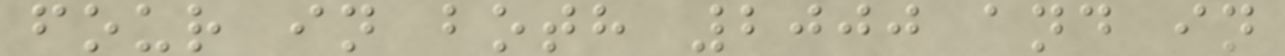four in both 2000 and in
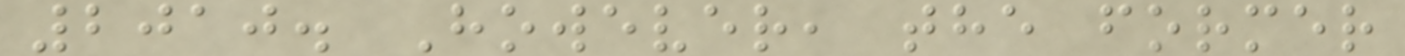2010. However, the former
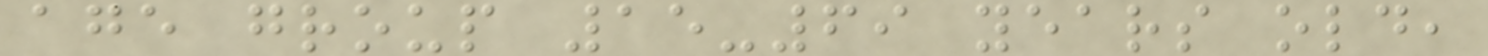age group 15-69 years old,
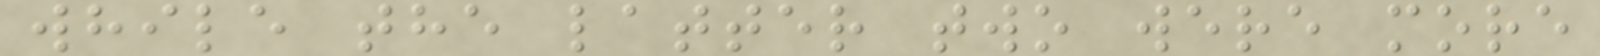while the latter two were more
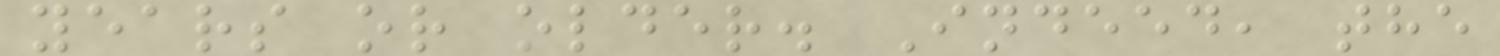years or older. Indeed, the
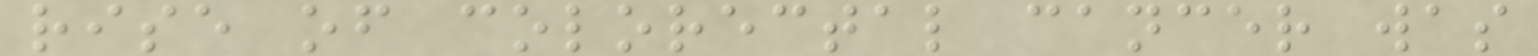rise of colorectal cancer was
